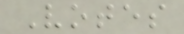Votes
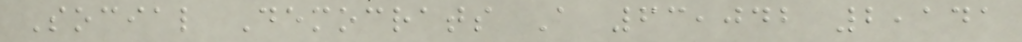Social Democrats A 63,042 2,141
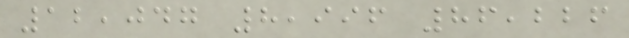12,047 8,996 86,226
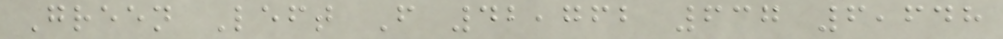Green Left F 42,762 637 6,648
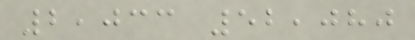2,033 52,080
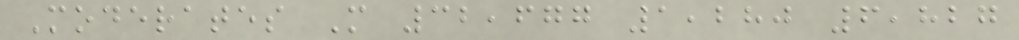Moderates M 32,677 1,280 6,827
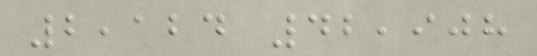2,124 42,908
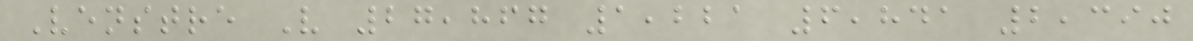Venstre V 27,867 1,221 6,841 2,390
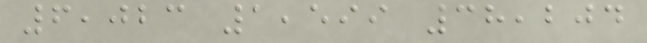6,023 1,599 38,204
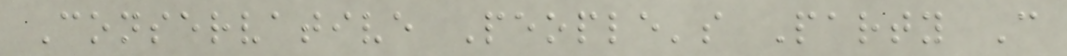Conservative People's Party C
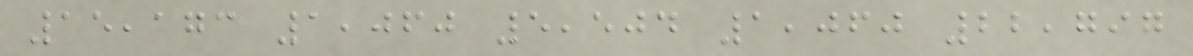15,173 1,060 5,504 1,060 22,797
